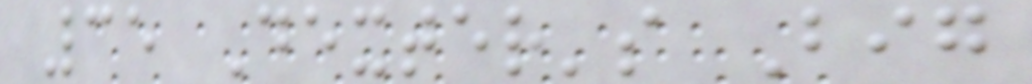35 Dexter's Big
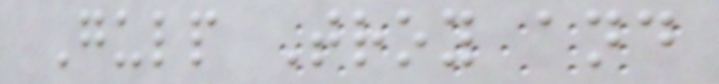Gulp Troy and
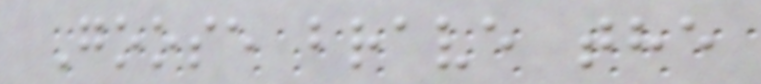Goose brave the
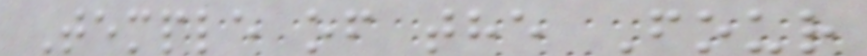Temple of the Four
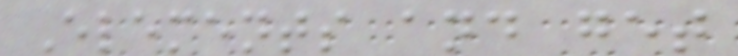Elements and get
